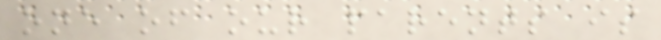one of our parents is
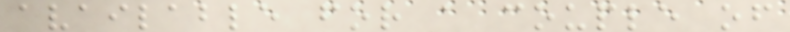available for a couple of
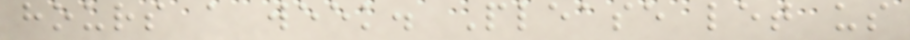hours a week. Please let us
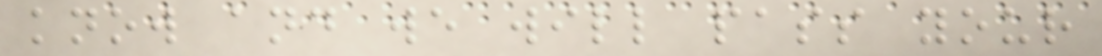know and we will pass your
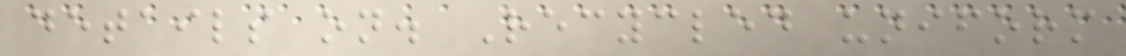details on. Recycled uniform
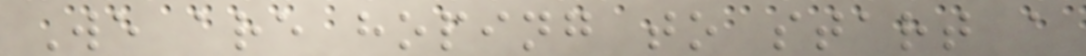We are hoping to start a
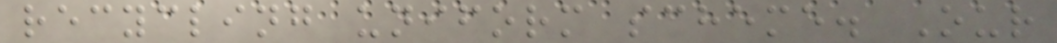recycling uniform scheme. Our
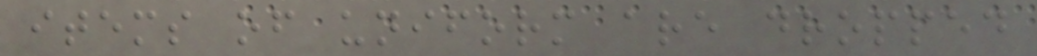items of uniform are dropped
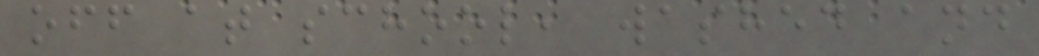off at school, washed and
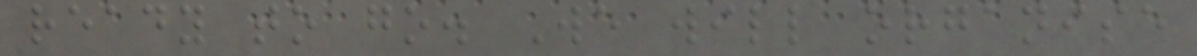ready to go. We will organise
